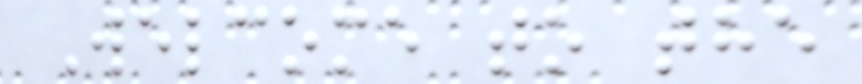Welcome to the
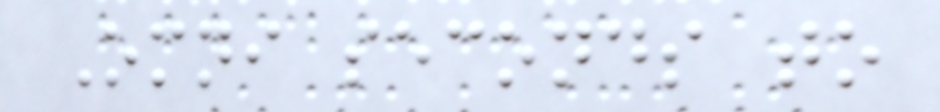Omni seconds to
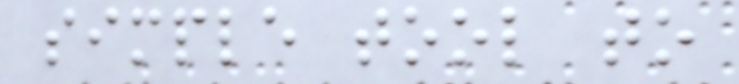simple tool to
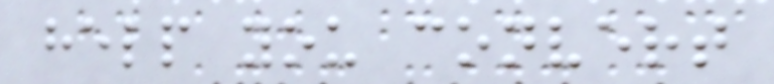help you convert
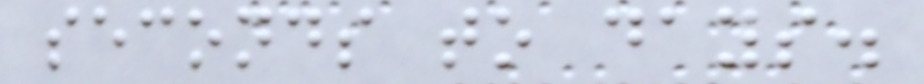seconds to days.
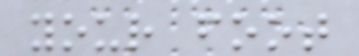your foot
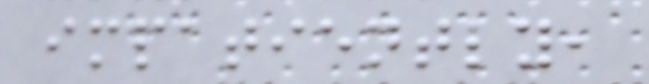impatiently,
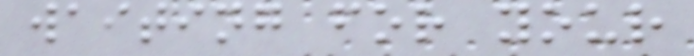waiting for your
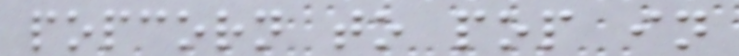popcorn to pop in
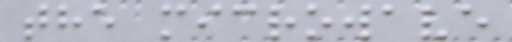the microwave
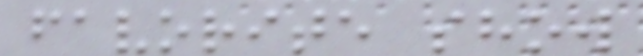favorite show
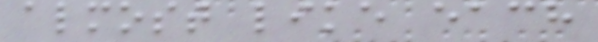almost like each
